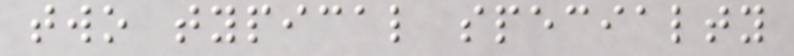two typical specialty
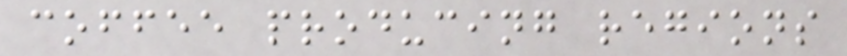coffee producing regions
